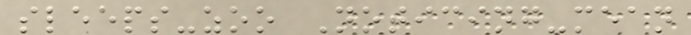sleeps-zoo Noticing-mean
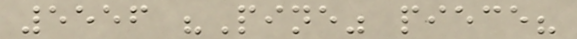5556 "Pine" piece?
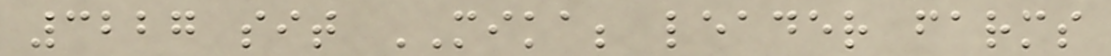3227 sit MIKA; leader farms
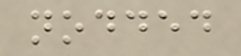nodded
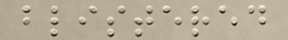blistered
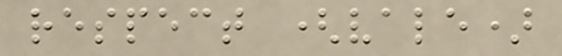respect (vale)
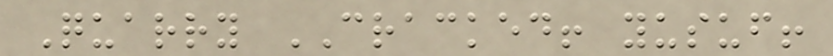Quarry CRACKED! yusuf!
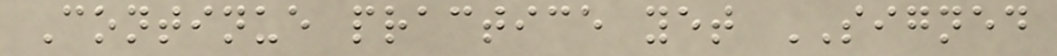Continue practice yet SIGNED
